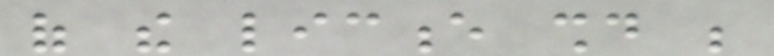of the licence should be
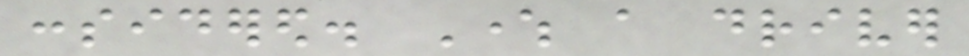considered. Where a driver
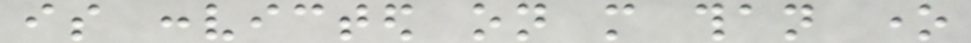is convicted on more than one
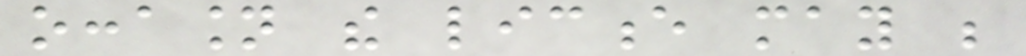occasion the licence may be
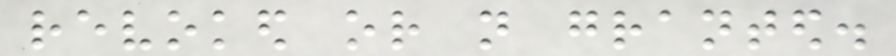revoked or not granted.
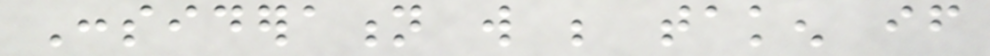Consideration will be taken if
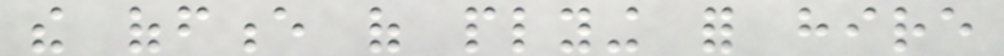the offence of plying for hire
